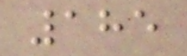185
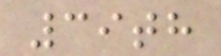39th
